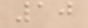10
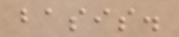basis.
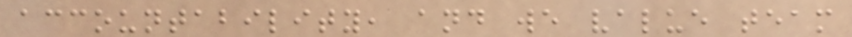accountability, and we value team
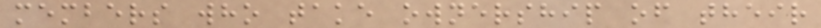members who take ownership of their
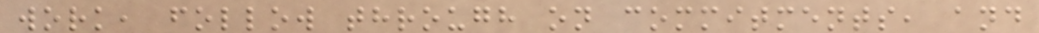work, follow through on commitments, and
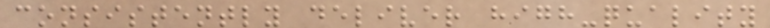consistently deliver high-quality
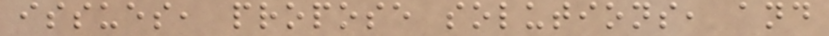issues, propose solutions, and
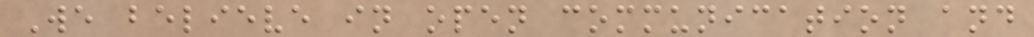We believe in open communication and
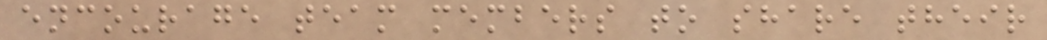encourage team members to share their
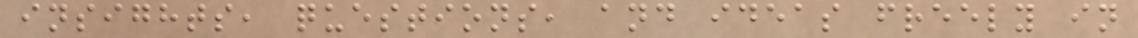insights, questions, and ideas freely in
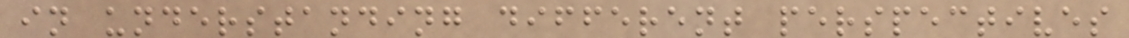in understanding different perspectives
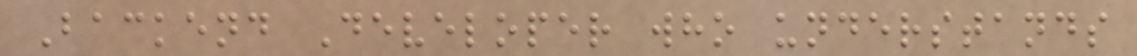Backend Developer who understands
